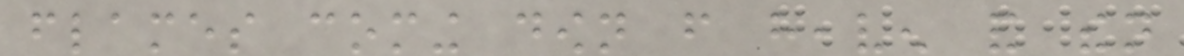flames coming down from heaven and then
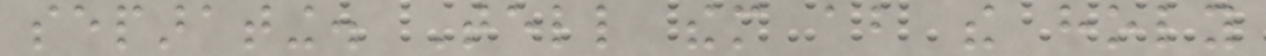separating. Tell them about the holy
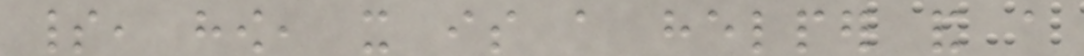spirit, how, it is a helper and a
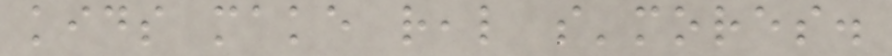kids make real s'mores.
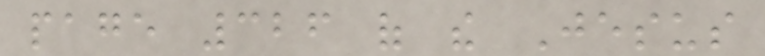page 326 of the Jesus
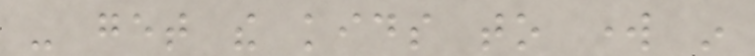- get the kids to work in
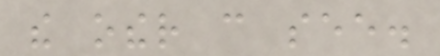the other can see.
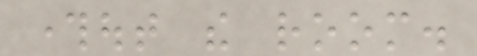throughout the room.
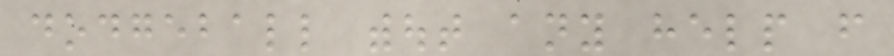dodgeball without any help from
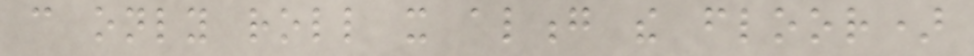can only roll it along the floor)
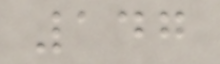147
